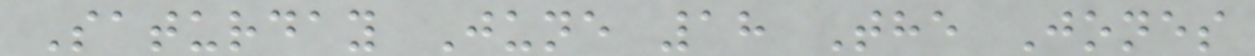Saturday June 18 The Jones
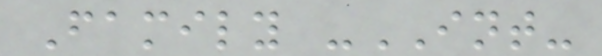Family -INT-
